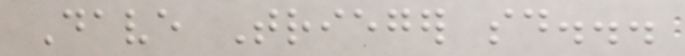Dave Trieger said...
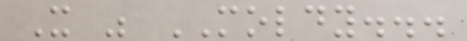It was MOLDY...
